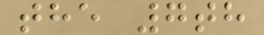the 7th
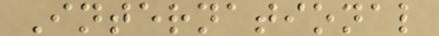International
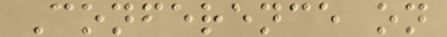Conference on
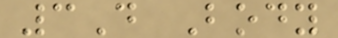3D Body
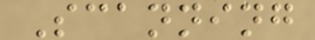Scanning
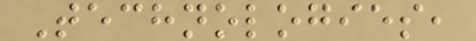Technologies,
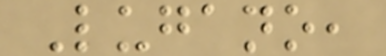Lugano,
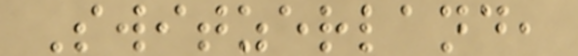Switzerland,
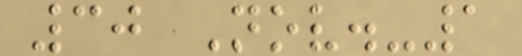30 Nov.-1
